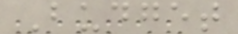Budget
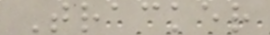Tracker
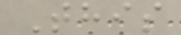This
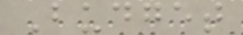Budget
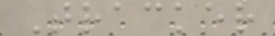Tracker
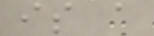is a
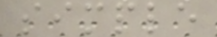simple
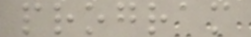program
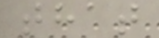that
